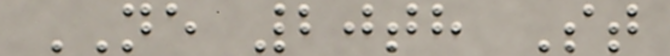NE 20th St
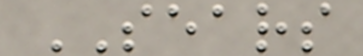SEARS
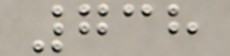738
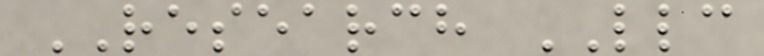RESEARCH LLC
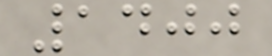1400
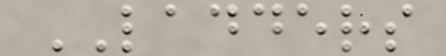LADDERS
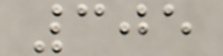305
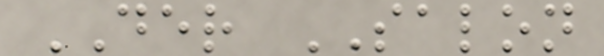DER SALON
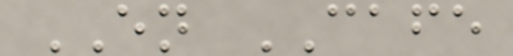EN CAFE
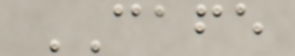CAFE
